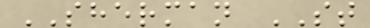SHERMAN ST
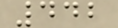442
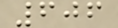606
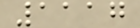1117
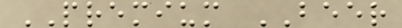PREMIUM BEER
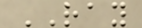RAY
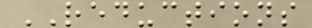REDUCTIONS
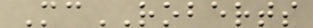McROBERTS
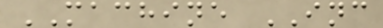MACHINE INC
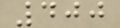400
